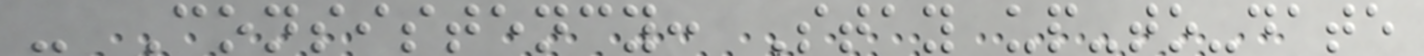- Consistency: Stay up-to-date
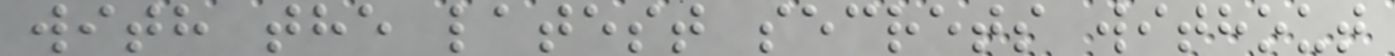with the latest secrets without
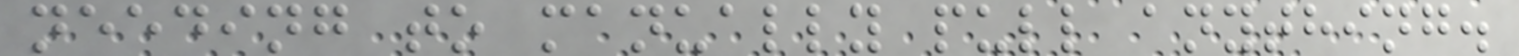needing to manually pull anything.
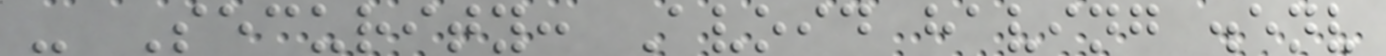- Security: Avoid having .env
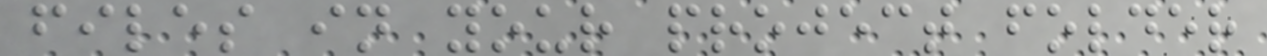files in your project folder
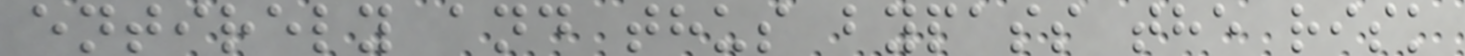entirely and thus bypass the risk
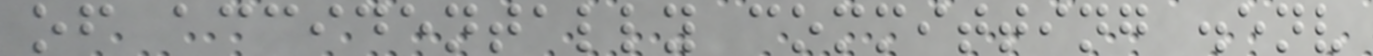of accidentally committing .env
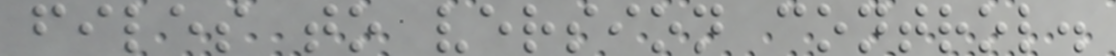files to version control.
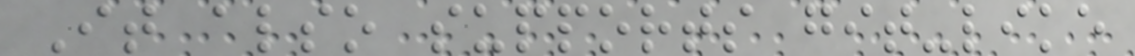It also supports git-like
